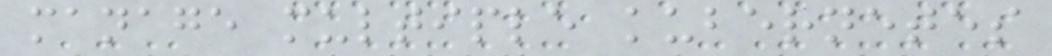manage multiple kubernetes
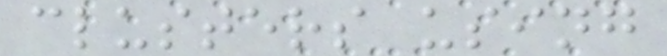clusters using
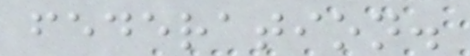federation.
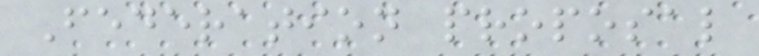Federation proposal
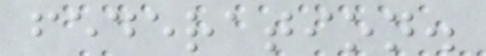federation.
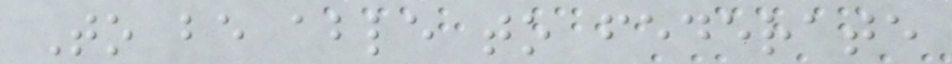To be able to federate
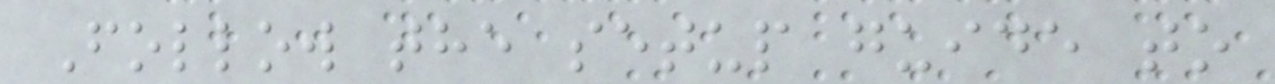Follow the setup guide to
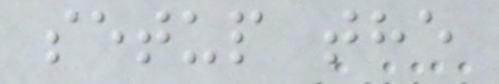setup the
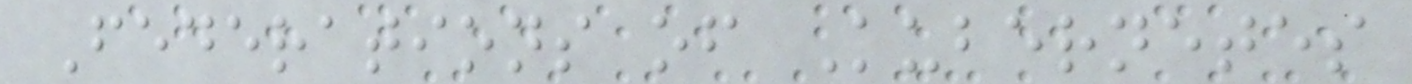Federations of Kubernetes
